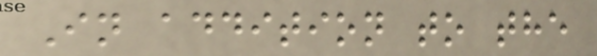In addition to the
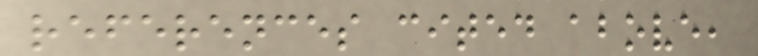references cited above,
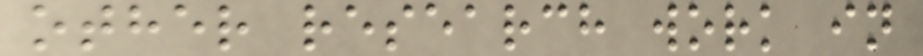other research work in
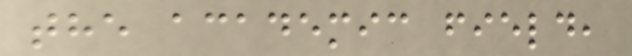the academic field,
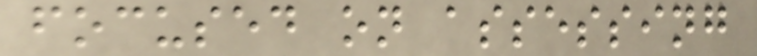focused on assessing
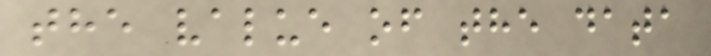the value of the data
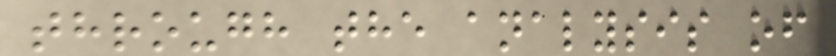through the analysis of
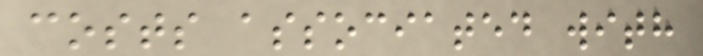costs associated with
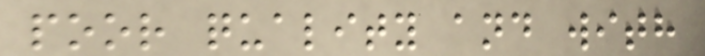poor quality and with
